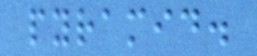pyramid.
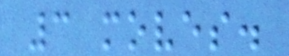3 moves.
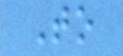To
